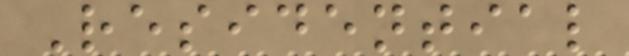Residential
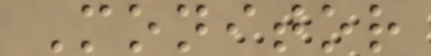Monitor
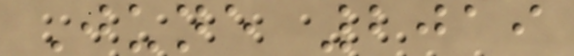June 2019
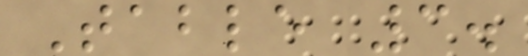Table 3.
